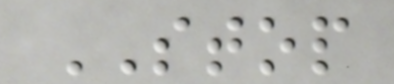STOP
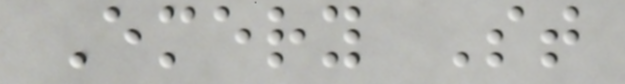Emery St
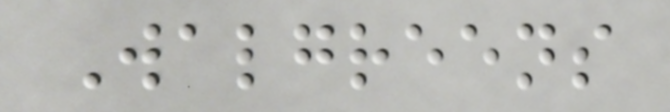Walgreens
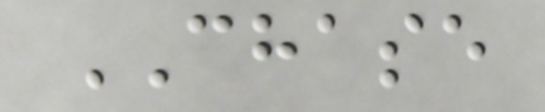CHASE
